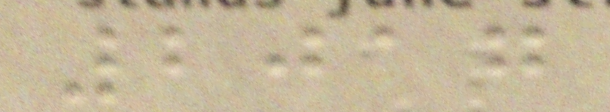2017
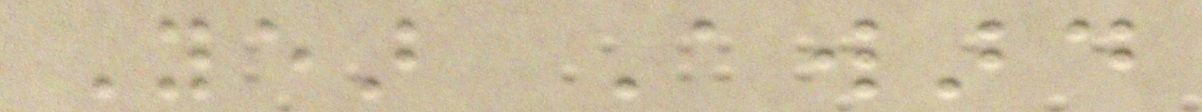Year Award
